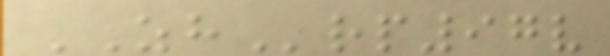ZHrp97v
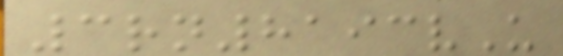3rn8193vU
